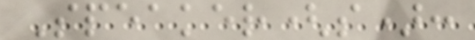Speaker(s):
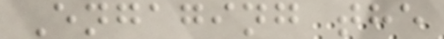Engaging the
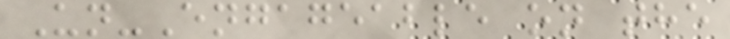Un-Engageable on the
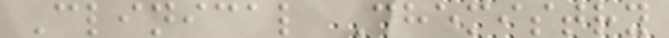Clinical Chemistry
